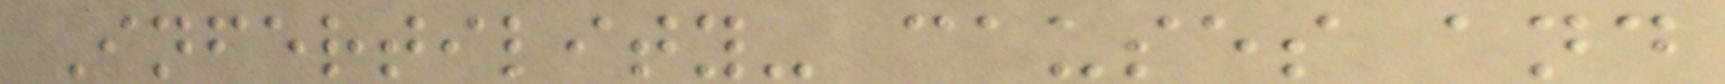Infertility- causes and
